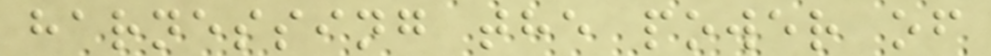harnessing the power of
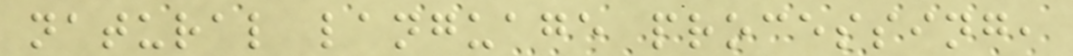natural language processing,
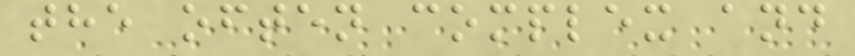the often complex and
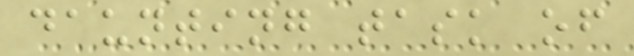daunting task of
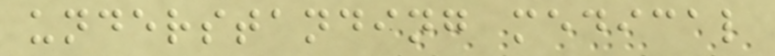understanding medical
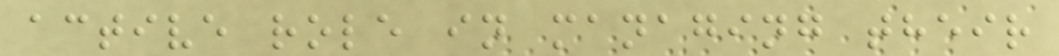active role in managing their
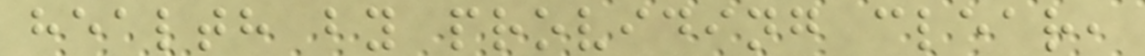health by providing clear,
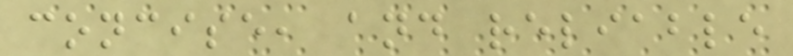concise, and reliable
